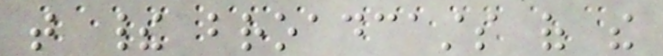that their broadcasts of the
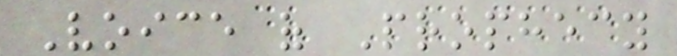Voice of Prophecy
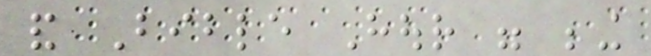and Bible Hour were being
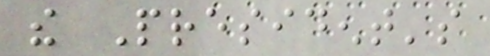the President's
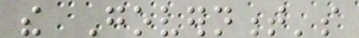the Government's
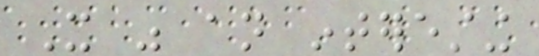It was an interesting
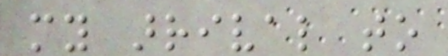my arrival to
